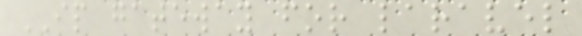IP gateway for laravel
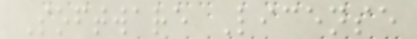Software License
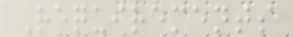Requirements
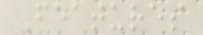Features
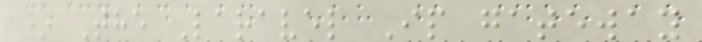* The Laravel Ip gateway
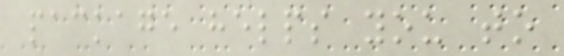package helps you to
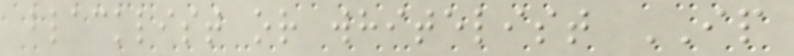blacklist or whitelist IP
